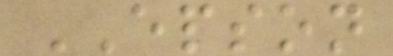EPSON
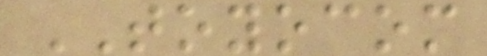TOYOCOM
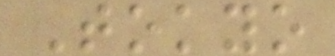Tokyo
